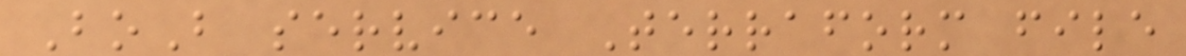BoB service Terraform file
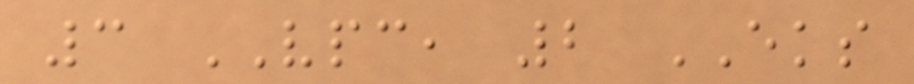3 VPC, 2 EKS
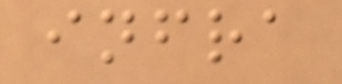infra
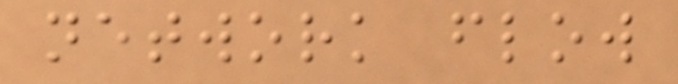network flow
